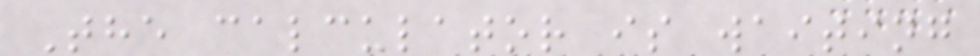The calculator is waiting
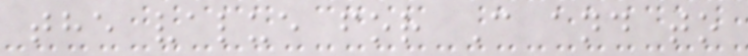the value for C and to
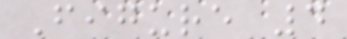Figure 4
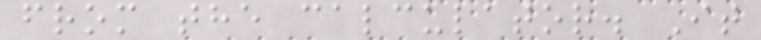from the calculator. It
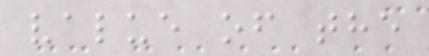value of the
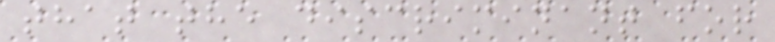that the discriminant for
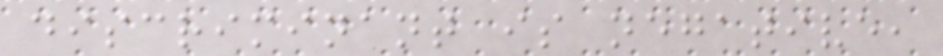discriminant is negative,
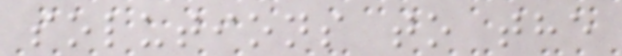solutions to the
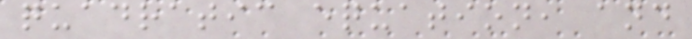quadratic equation, and
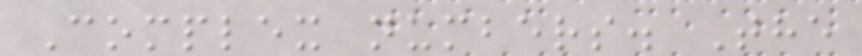Complex numbers. The
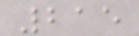215
